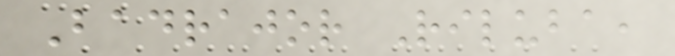Badrajor Riluba,
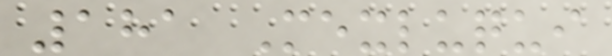181 Mexluqui
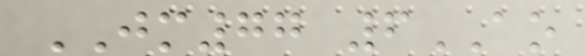JM77 6AO
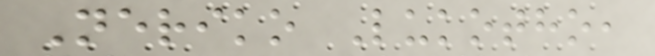Neriko Lukotho,
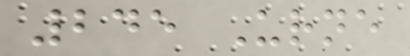245 Urne
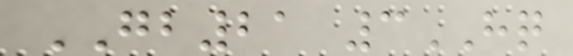GB21 3HQ
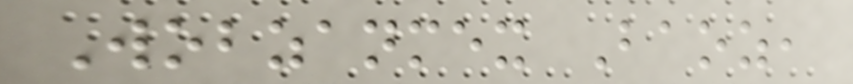Wobzanmex Baoz,
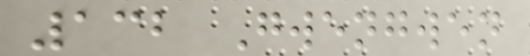132 Gwengwen
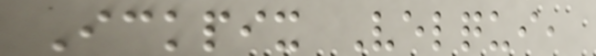Ickpix Velqui,
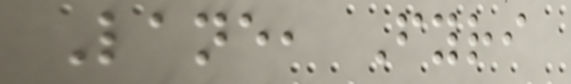Lane, Fyri
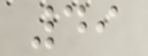49
